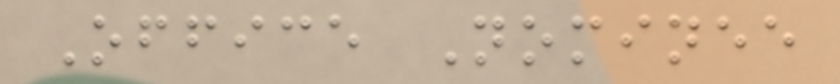Office Nominee
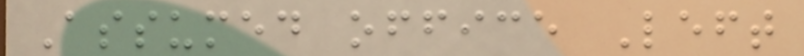Assumed office Left
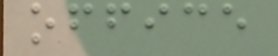office
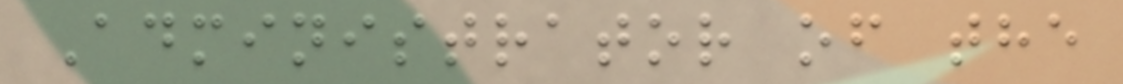Administrator of the
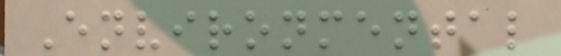Environmental
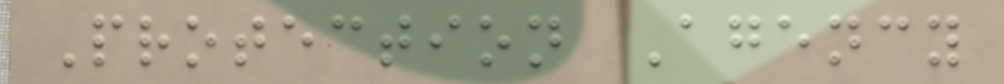Protection Agency
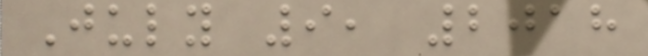July 9, 2018
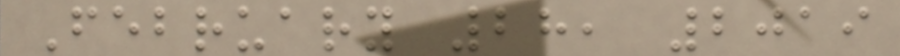February 28, 2019
